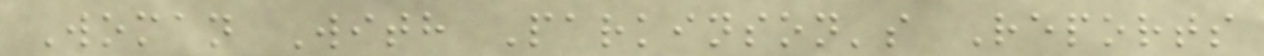Woman With Parkinson's Reports
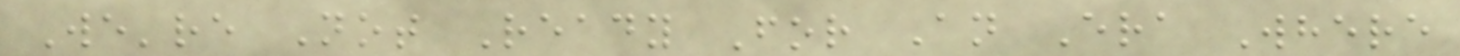We're Not Ready For An Era Where
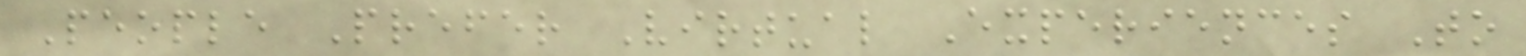People Prefer Virtual Experiences To
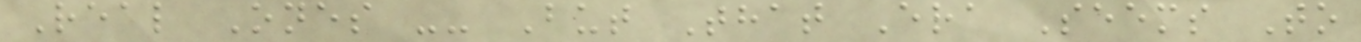Real Ones -- But That Era Seems To
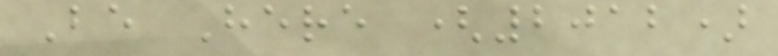Be Here (2012)
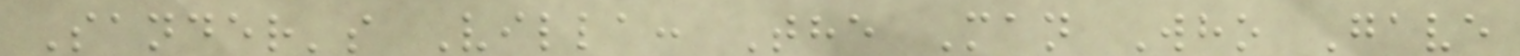Sander's Villa: The Man Who Gave
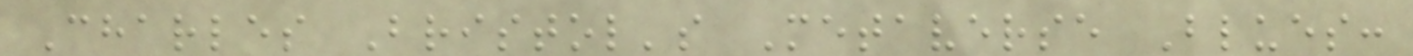Charles Bristol's Metaverse Blues:
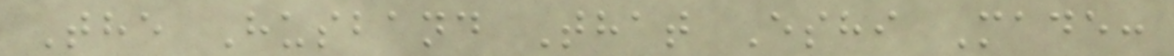The Husband That Eshi Made:
